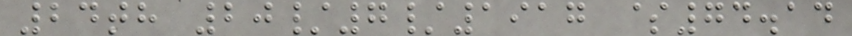24th 20/7/1917 $74.14
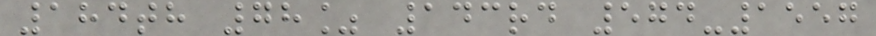184th 78% 143rd 574-1557
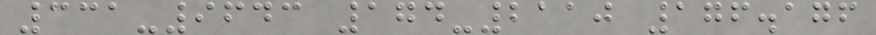331-9643 174-2110 176.176
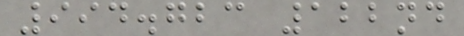994.723 122nd
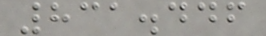831.446
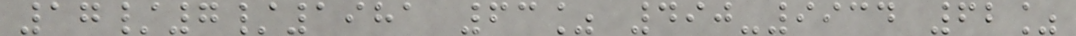17/7/1981 63% 490-9934 62%
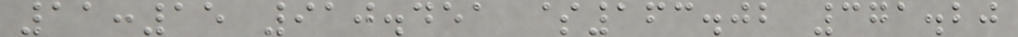11:15 910.451 $163.02 371.20
